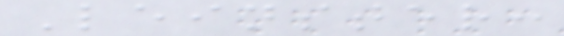Leinster:
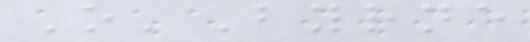O'Byrne
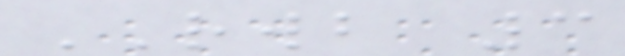RWB 3
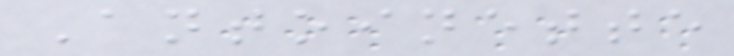Antoinette
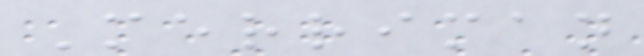Merriman
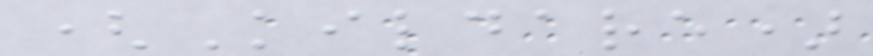(Kildare)
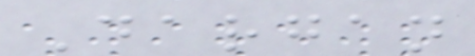Dargan
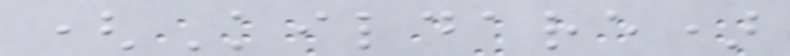(Kildare)
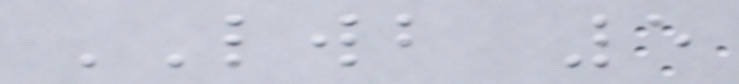LWB 5
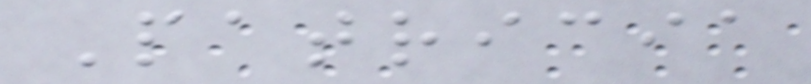Patricia
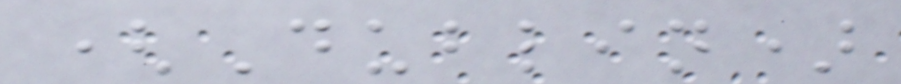(Dublin)
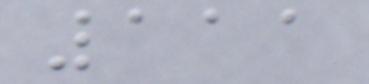111
